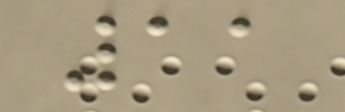11
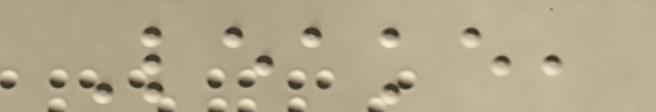Leake,
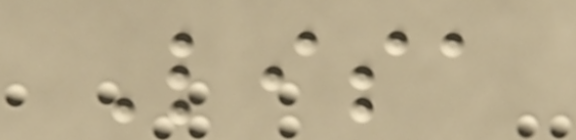Lisa
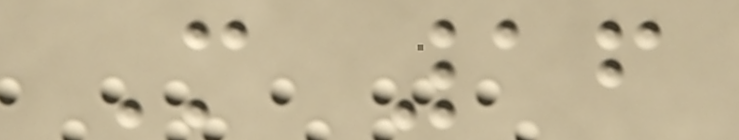M 16
